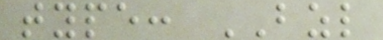type: BZL
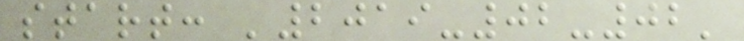start: '2019-02-02'
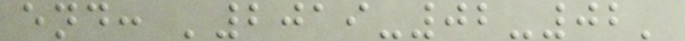end: '2019-02-02'
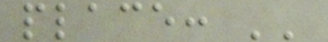place: ''
